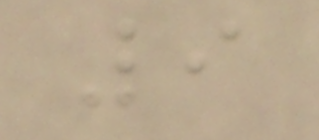9
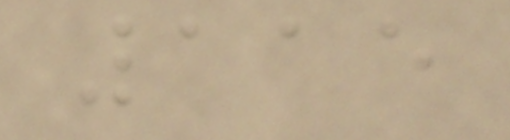115
